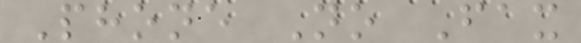Phone No Fax
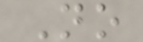No
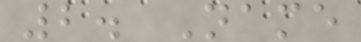2. Name
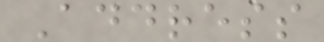Address
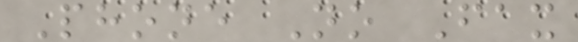Phone No Fax
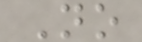No
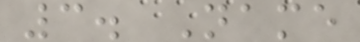3. Name
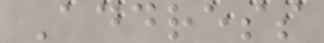Address
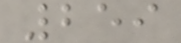259
